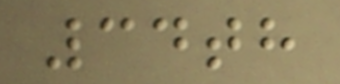34th
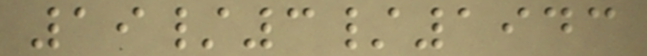19/3/1943
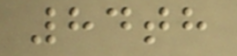84th
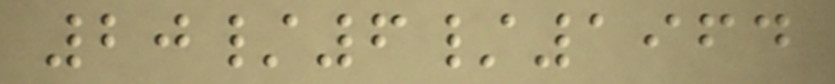20/6/1964
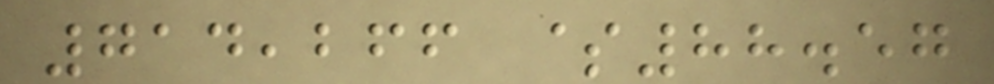714,266 $88.57
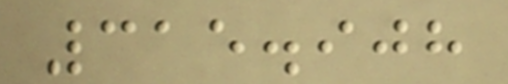315.908
